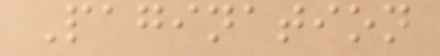Pagination
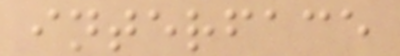interface
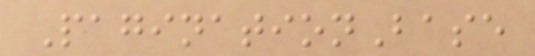PaginationBase
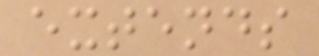extends
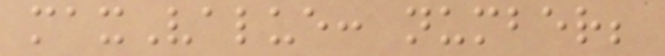maxValue: number;
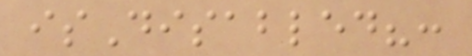isDisabled?:
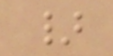}
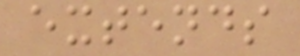extends
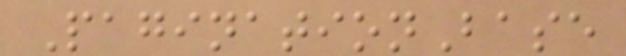PaginationBase
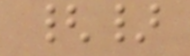{}
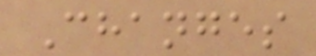Changes
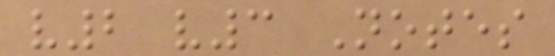v2 v3 Notes
